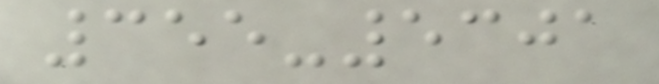355-5301
